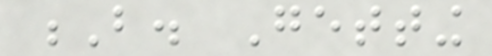B. Getting
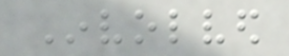Involved
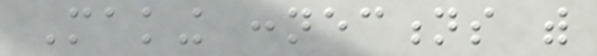Making connections with
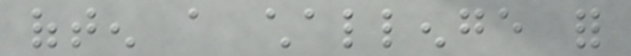often a challenge for
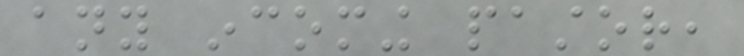any incoming pastor,
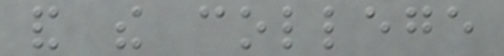and the college
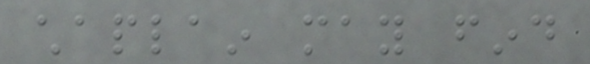chaplain may find
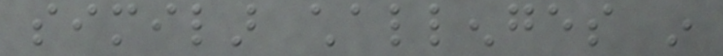similar challenges in
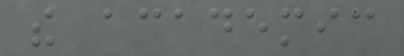the academic
